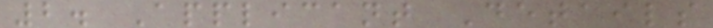2. Applicant Details
